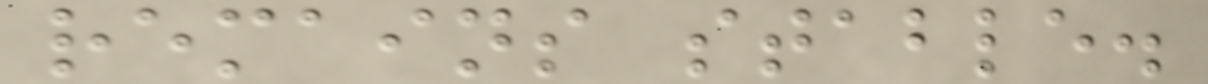remains stable.
